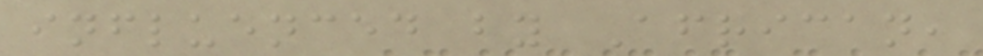influenced by African,
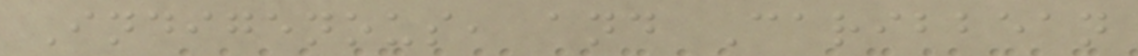Indigenous, and Caribbean
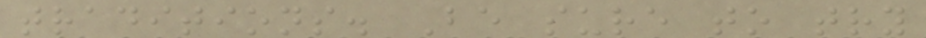traditions. Be sure to try
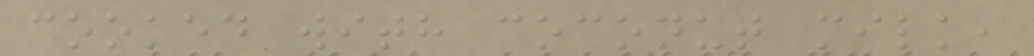cooked with coconut milk,
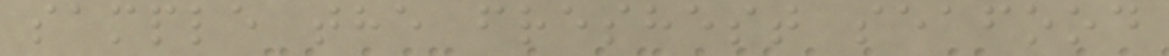sample the freshest seafood
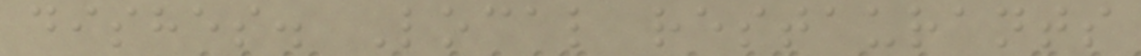dishes. Local restaurants
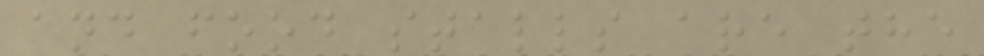and food stalls are the
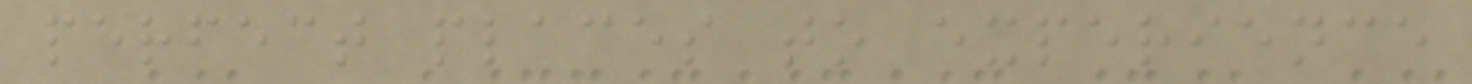perfect places to experience
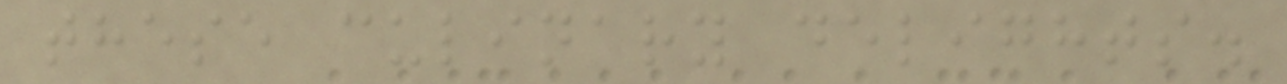these culinary delights.
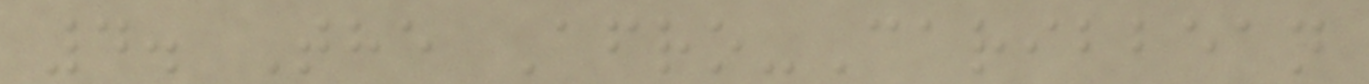4. The Afro-Caribbean
